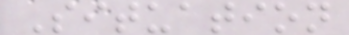Situation
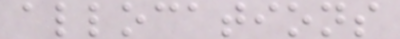allocations
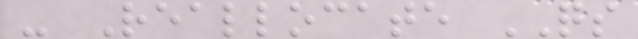- Reallocate QS
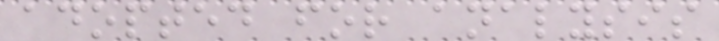adopted for analysis
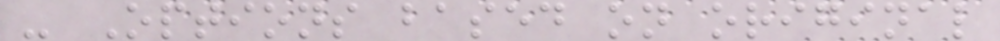- Options based on original
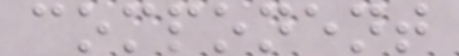component
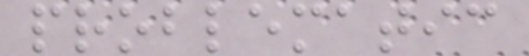problematic
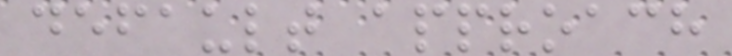default approach
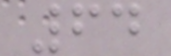64
